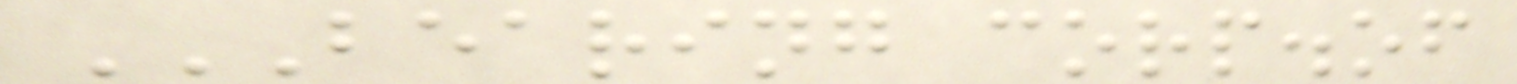BEARING CORP.OF
